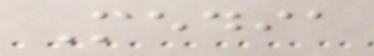Media
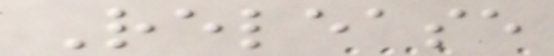Release
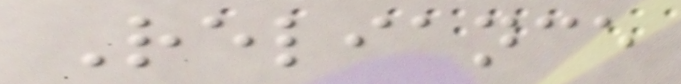Reliance
